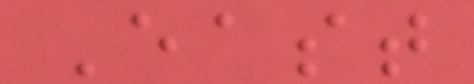East
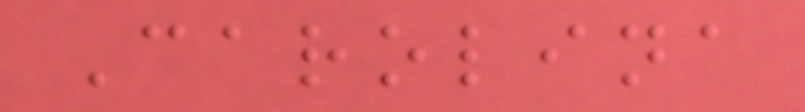Carolina
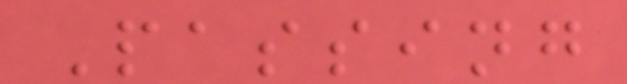Passing
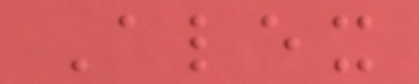Alex
